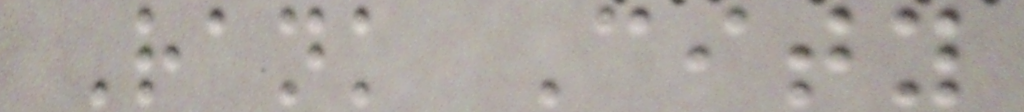Rank City
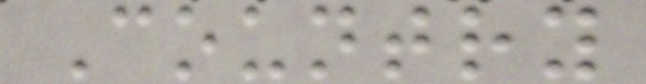Country
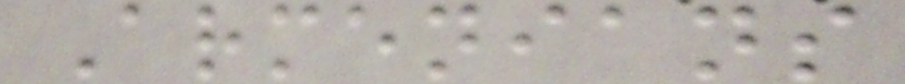Armenians
